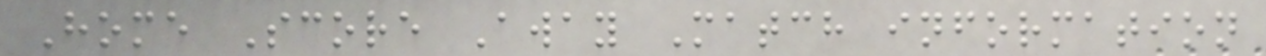Home Score Away Match information
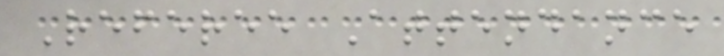Referee Attendance
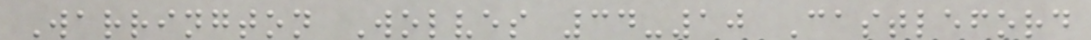Warrington Wolves 34-10 Castleford
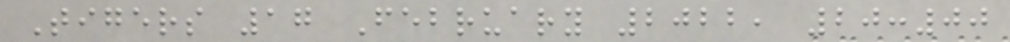Tigers 17 February 2022, 20:00
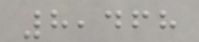8,468
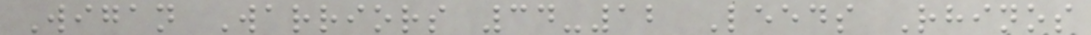Wigan Warriors 34-12 Leeds Rhinos
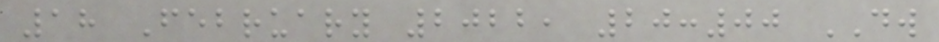18 February 2022, 20:00 DW
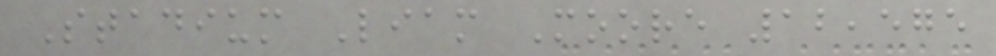Stadium Liam Moore 12,575
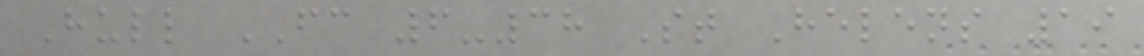Hull FC 6-38 St Helens 19
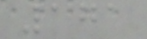171
